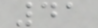41
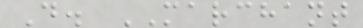D. MARCHANT
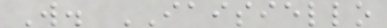W. IAISIELLO
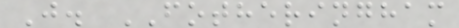J. FOTHERINGHAM
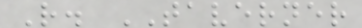R. TAVERNER
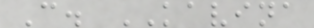C. KAVINA
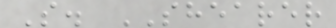S. SHEARER
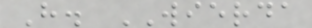H. WIERDA
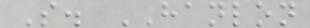S. HANLON
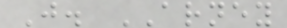J. ARNEY
